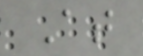At
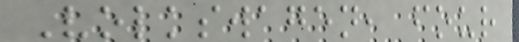Volkswagen, four
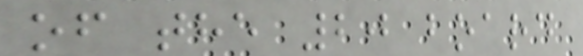of the 20 board
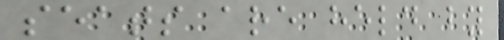seats are held by
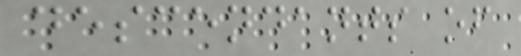descendants of
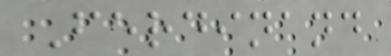Ferdinand
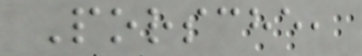Porsche,
